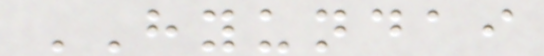HYUNDAI
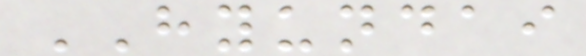HYUNDAI
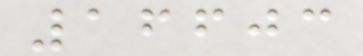16603
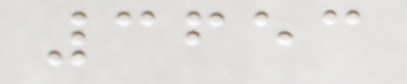3653
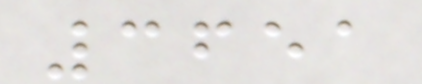3651
